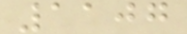1107
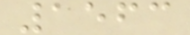1563
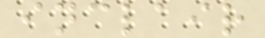inclair
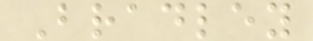Bradley
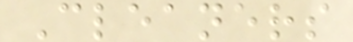Cleaners
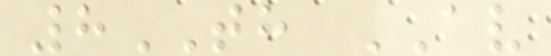8TH AV
